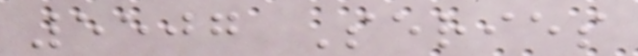5507 Series
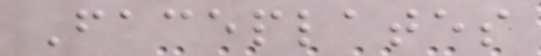Faceplates
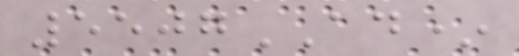5507AD*
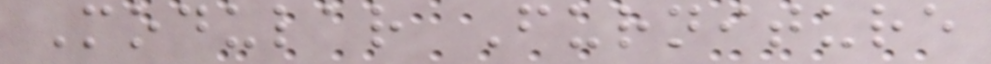Modular Furniture
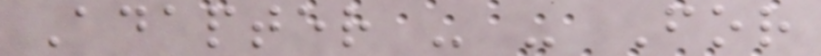Adapter - - For
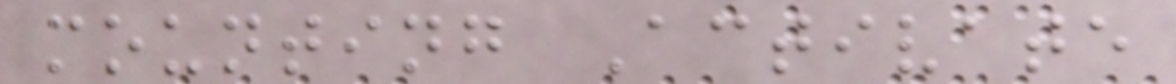mounting Activate
